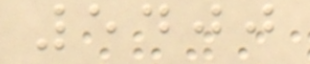5400
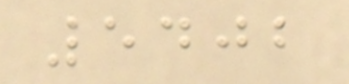5402
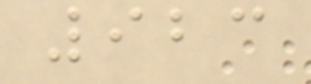923
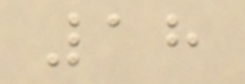18
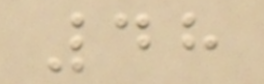48
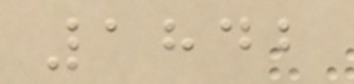1842
